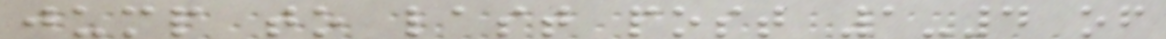jump to last post 1-4 of
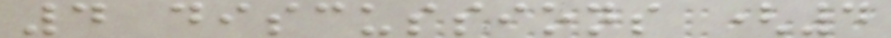4 discussions (4
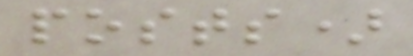posts)
